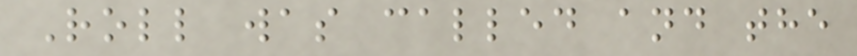Roll was called and the
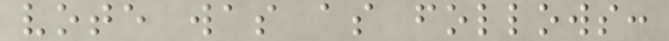vote was as follows:
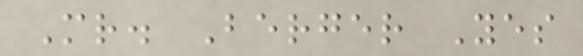Mr. Berger Yes
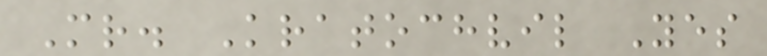Mr. Kratochvil Yes
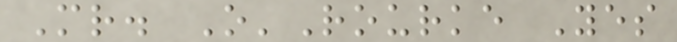Mr. O'Rourke Yes
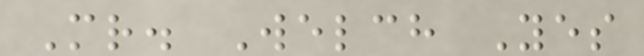Mr. Welch Yes
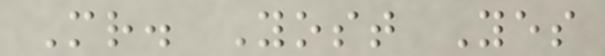Mr. Yost Yes
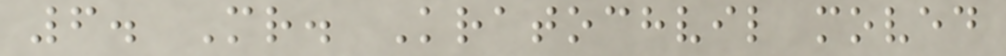6. Mr. Kratochvil moved
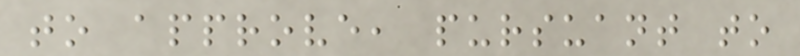to approve, pursuant to
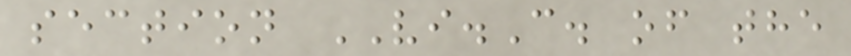section VI.C. of the
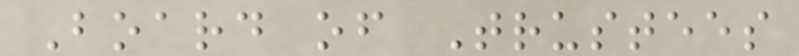Board of Trustees
